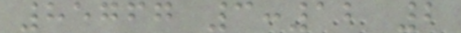85767 3:12 2
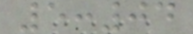5:04
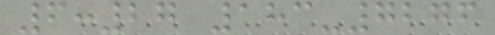6:27 183-7276
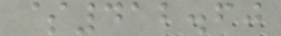$412.60
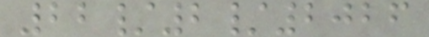22/2/2026
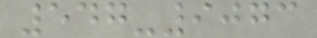547-9073
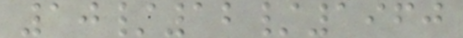10/12/1960
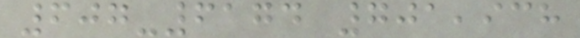607-6174 701,938
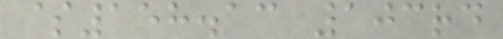$158.13 103rd
